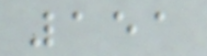151
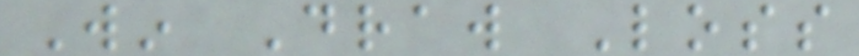Win Draw Loss
